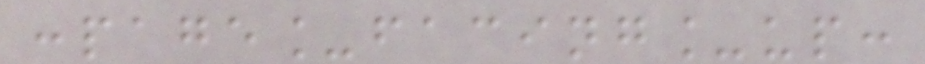:page_facing_up:
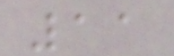11
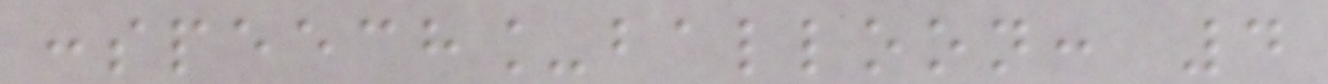:speech_balloon: 4
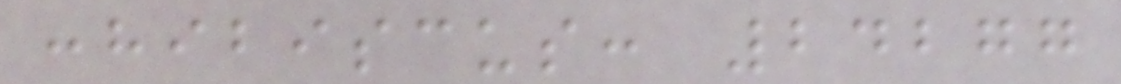:hibiscus: 24277
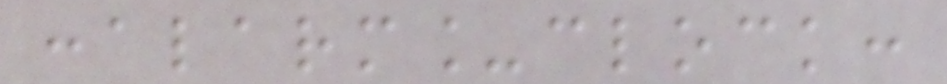:alarm_clock:
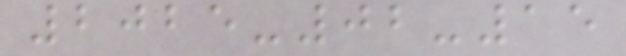2025-02-15
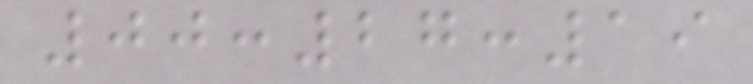00:27:19
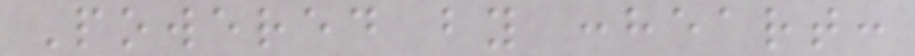Powered by :heart:
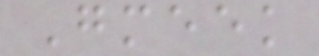Gmeek
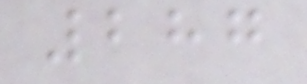287
